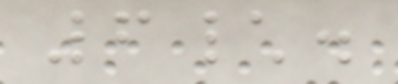6\.
